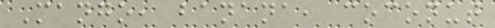Mango, banana, coconut
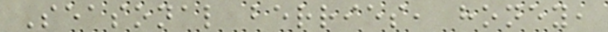Seasonal berries, honey,
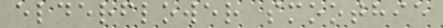elderflower smoothie
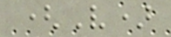(V)
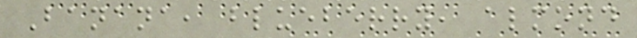Banana, blueberry, almond
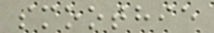smoothie
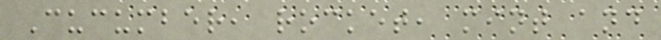Cucumber, rocket, mint and
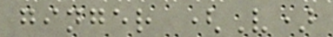ginger (V)
